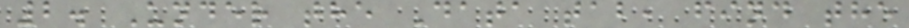2. Under the Data tab, find the
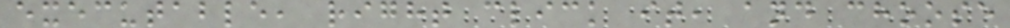executable, right click it, and choose
